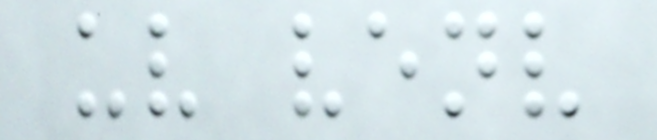uv venv
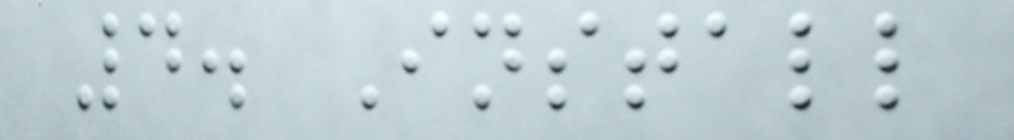4. Install
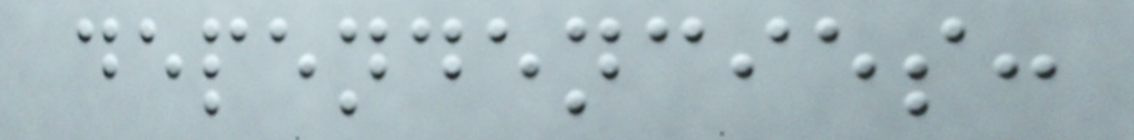dependencies:
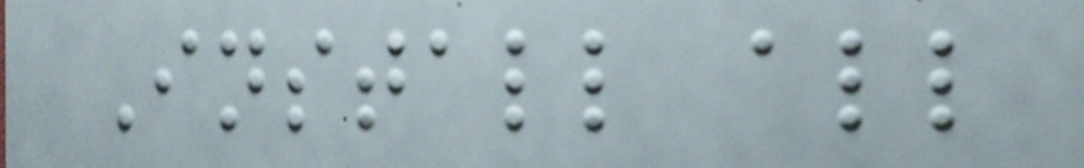Install all
